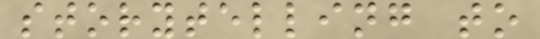storytelling to
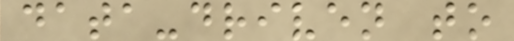data-driven to
